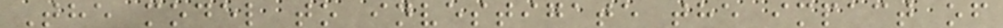The model to investigate the impact of
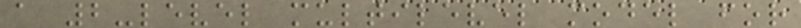a 2-level multilevel model for
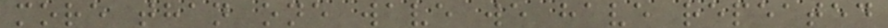more than one wave we have repeated
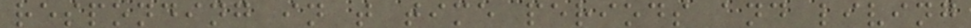responding in t time periods and living
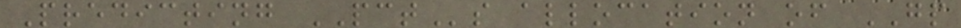Predicting PCTs allocation of GP
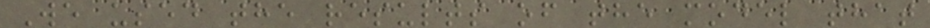We used the results of the model that
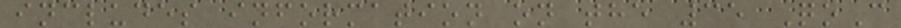includes information on the 35 QoC
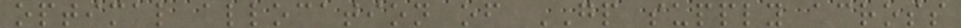optimal allocation of GP supply across
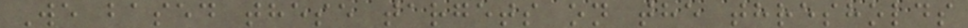We based these targets on the thresholds
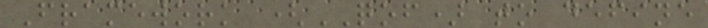Framework (QOF) to define
